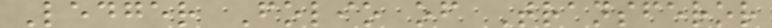Ledger Folio of Transferor
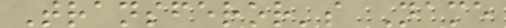Transferor's Name
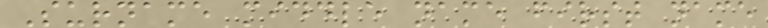Surname middle name first name
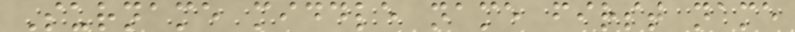Surname middle name first name
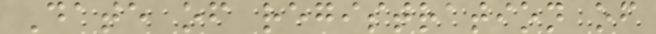Date of registration of
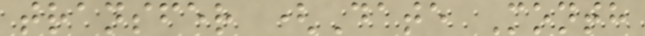transfer (Date Month
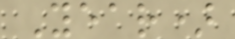Year)
